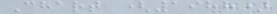Chart (1988)
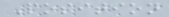Position
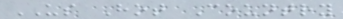US Hot Country
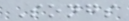Songs
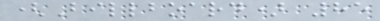(Billboard) 85
